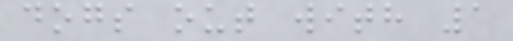dogs out with 1
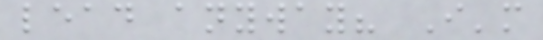lead anyway? I'm
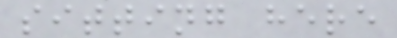sitting here
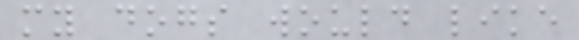my dogs would like
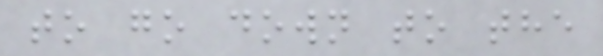to go down to the
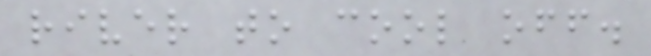river to cool off.
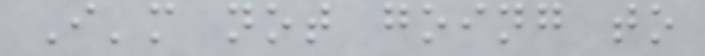I'm not going to
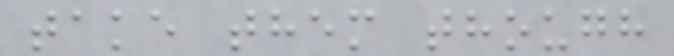take them though
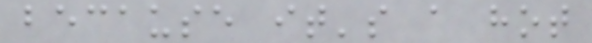because it's a hot
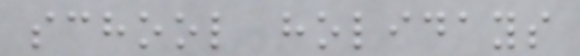school holidays
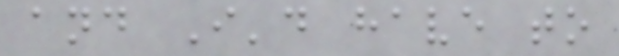and I'd have to
